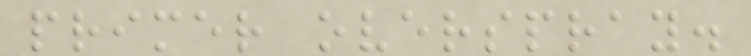primer overspray.
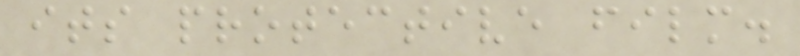its protective film.
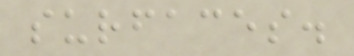surfaces.
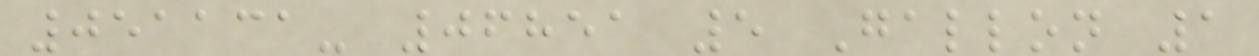051131- 06851 5 Gallon 1
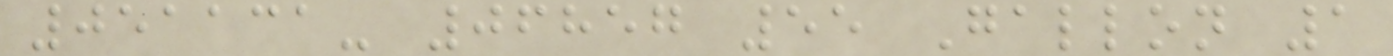051131- 06857 55 Gallon 1
